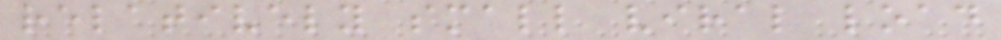relatively small viral load
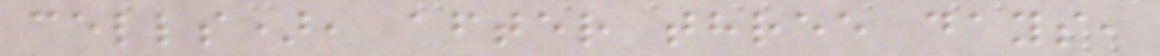cells), after three days,
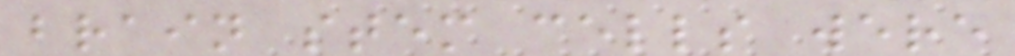brain stem cells were
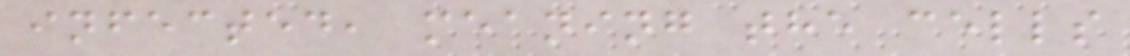infected, meaning the cells
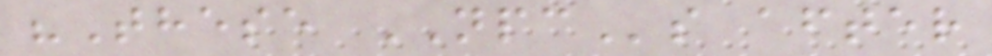"These NPCs after
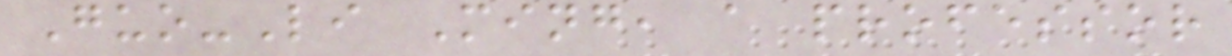Guo-Li Ming, a professor
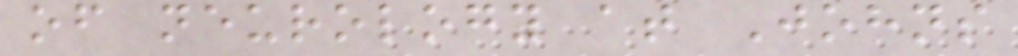of neurology at Johns
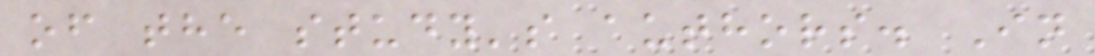of the study's authors. In
